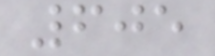605
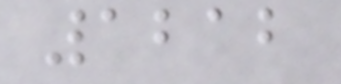1212
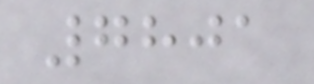7801
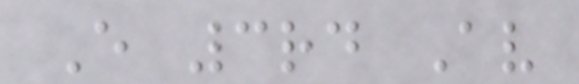E 3rd Av
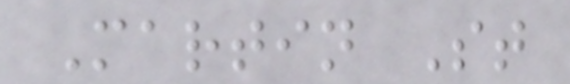Martin St
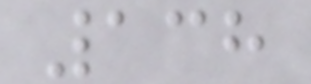138
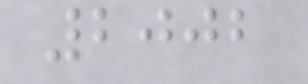2002
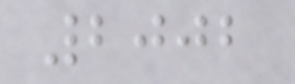2002
